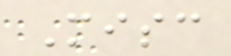Misc
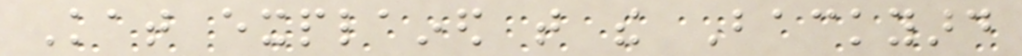Kat explained that the Backyard
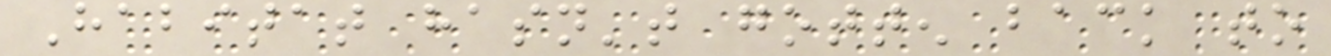Habitat hasn't gotten back to
